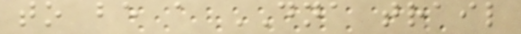to be a DNA trail
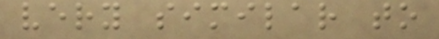very similar to
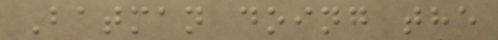Batman doing the
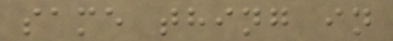same thing in
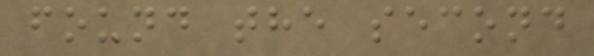found the second
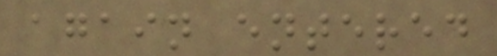again entered
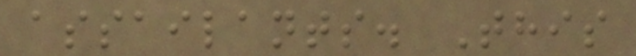assailants. This
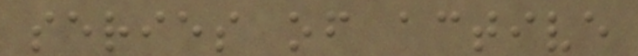series of active
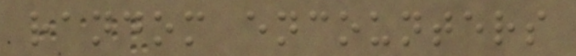random encounters
